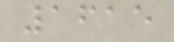1615
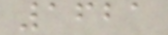1621
